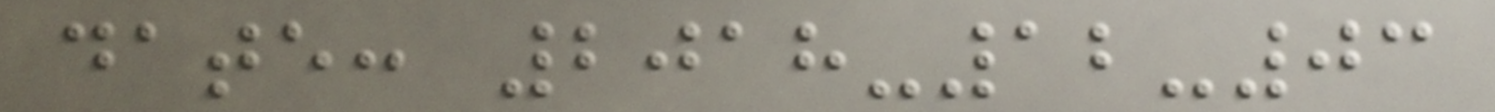date: 2018-12-03
